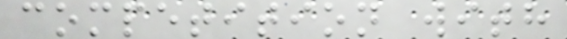competition with
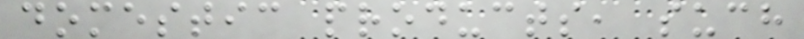domestic products, such
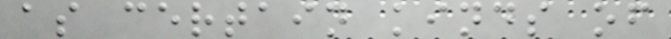as certain kinds of
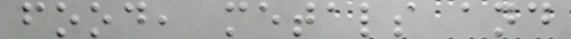food, metals and
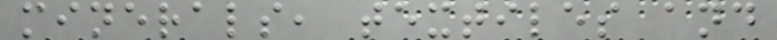minerals, textiles and
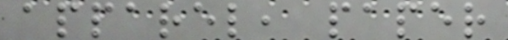apparel, paper
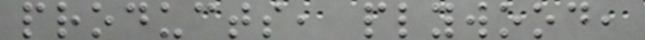products, plywood,
